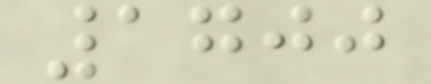1700
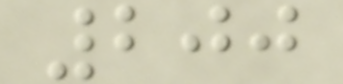200
